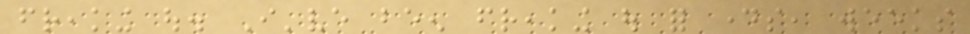freaking out. I've been freaking out for days, weeks
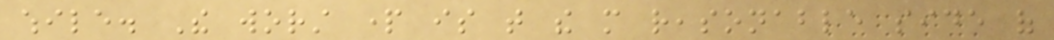while. The worst part is that the more reasonable side of
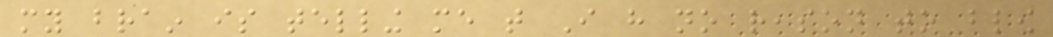my brain is telling me that I have no reason to blow
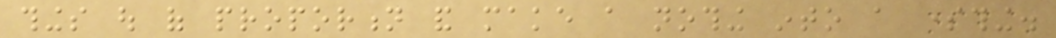things out of proportion and make a nothing into a something.
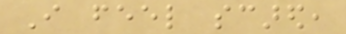I feel scared,
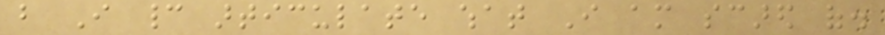but I cannot articulate what I am scared of.
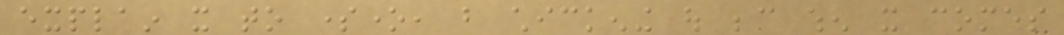explain it to someone, but chickening out because when it comes
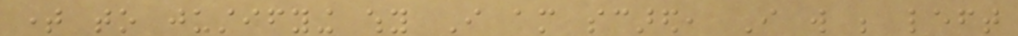time to justifying why I am scared, I will be left
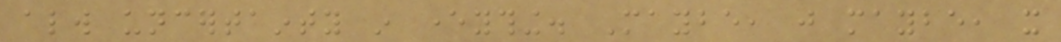always uncertainty in everything. Maybe, just maybe, it
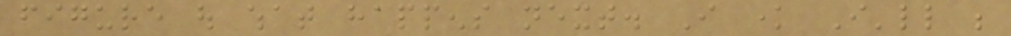figure out what happens next. I know I'll be
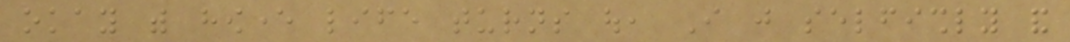okay with however life turns out, I just selfishly and
